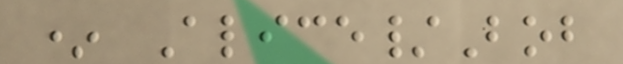* Alice/Bob
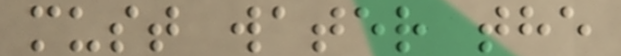must water the
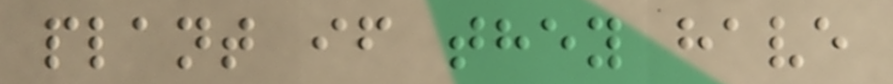plant if they have
